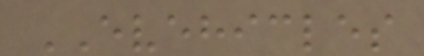EVEHICLES
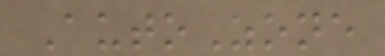AutoZone
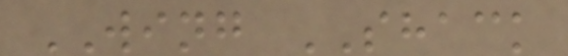WING SHACK
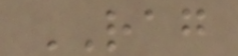RAG
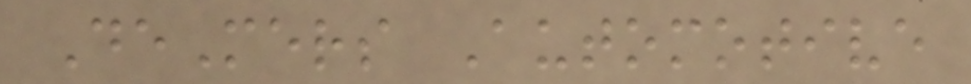DeMers Automotive
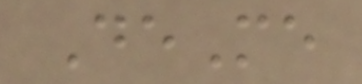DeMe
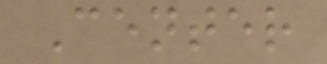Center
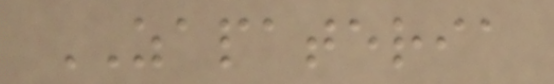ZAPATERIA
